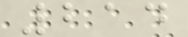214
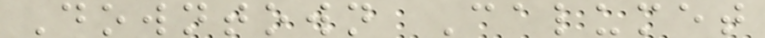Downtown Calumet
